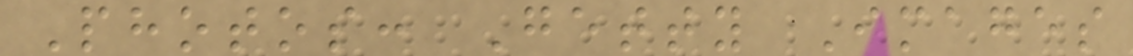Photos: Getty Images
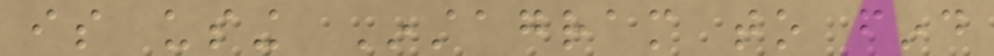is using Instagram to find
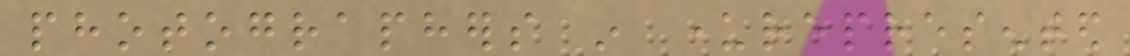photographers in underrepresented
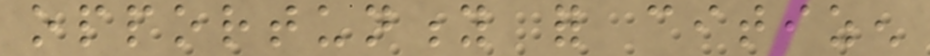opportunity for citizen
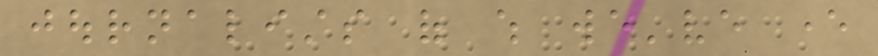journalists of which we've ever
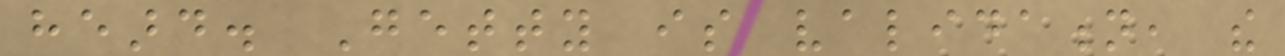heard. Getty is validation, the
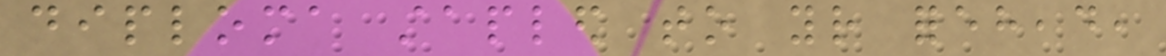diploma stapled to your forehead,
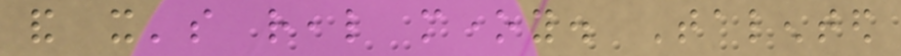and it's real money. Talented
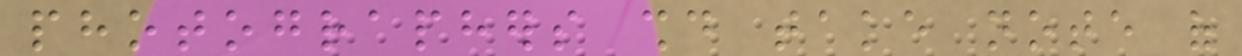photographers should take note of
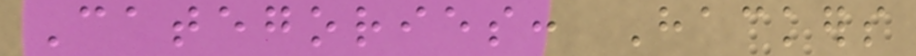Categories: Hackers
